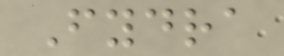Fydra
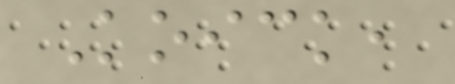Koick,
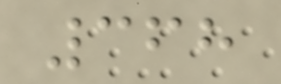368
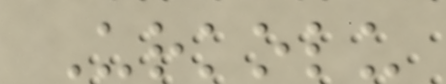Urkolu
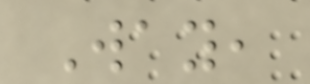Way,
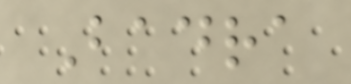Badra
